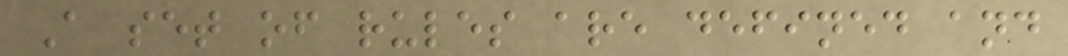A set of rules are defined and
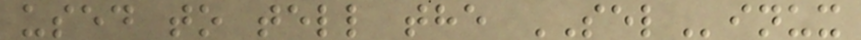used to tell the SELinux
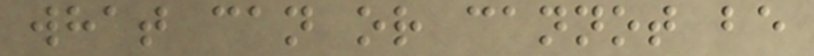what can or cannot be
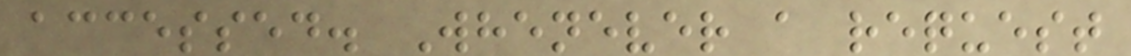accessed. Whenever a request
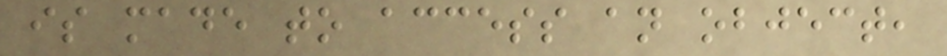is made to access an object,
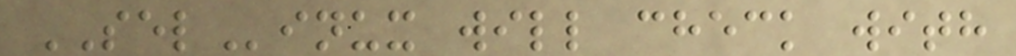SELinux will check with
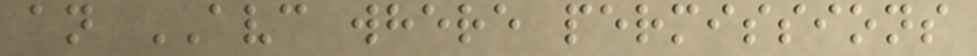an AVC where permissions
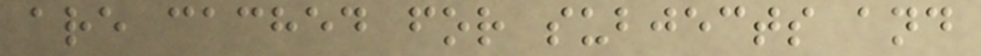are cached for subjects and
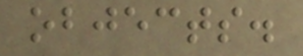objects.
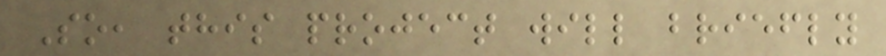So, this project will briefly
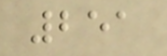251
